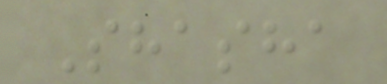Shasha
